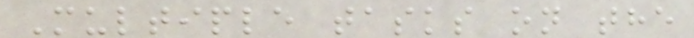Multiple tasks on the
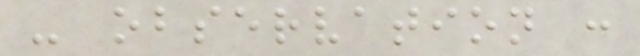- observation :
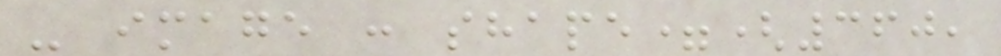- image : shape=(360,
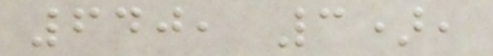640, 3),
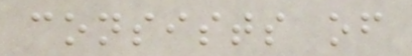consists of
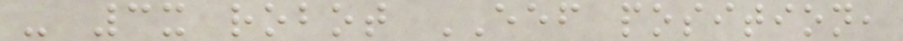- 3x robot EEF position,
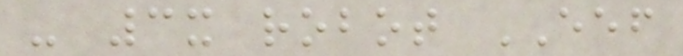- 3x robot EEF
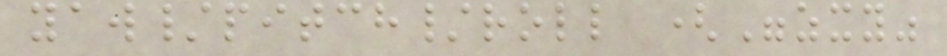yaw/pitch/roll ("zxy"
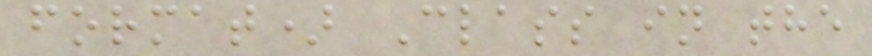format) Class in the
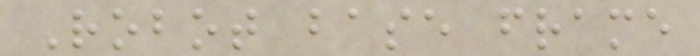Robot base frame
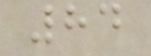84
